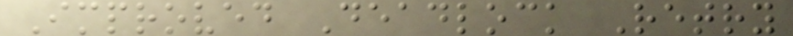Improved Deadlock Retry
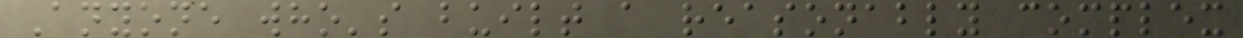Anyone who's built a reasonably complex
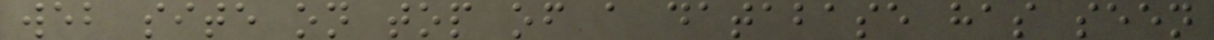web site on top of a database has seen
